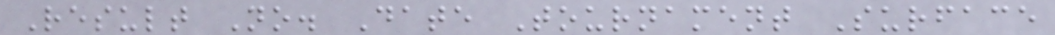Result No. Date Tournament Surface
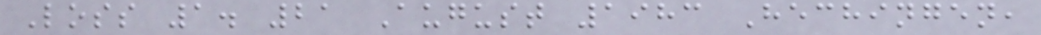Loss 1. 21 August 1983 Hechingen,
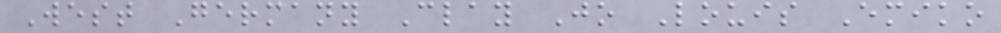West Germany Clay Jo Louis Emiko
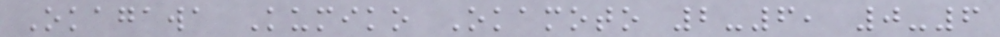Okagawa Kumiko Okamoto 2-6, 0-6
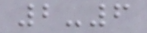2-6
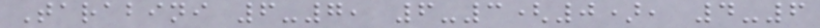Tarabini 6-7, 6-3(0), 4-6
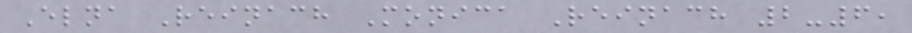Elna Reinach Monica Reinach 2-6,
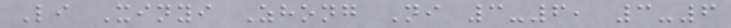Li Xinyi Zhong Ni 3-6, 3-6
